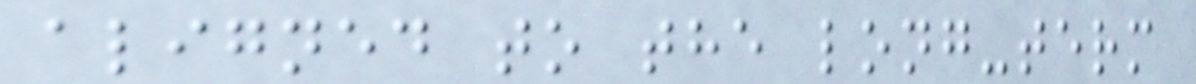aligned to the long-term
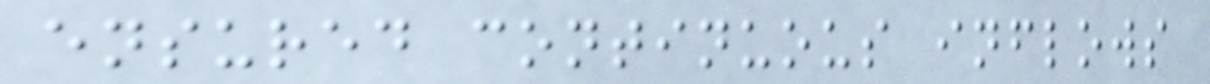ensured continuous inflows
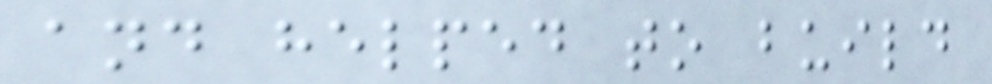and helped to build
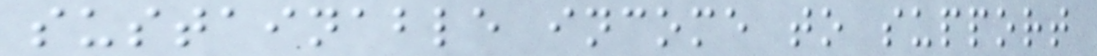sustainable income to support
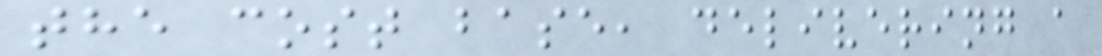the cost base, delivering a
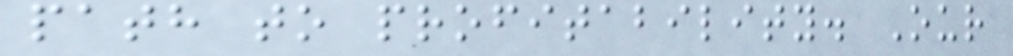path to profitability. Our
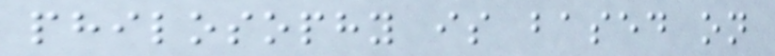philosophy is based on
